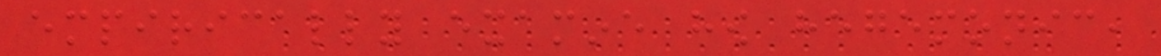empirically examine how hegemonic,
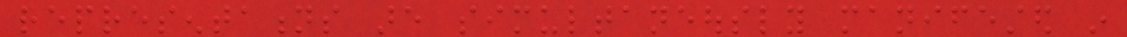representations are simultaneously manifested in
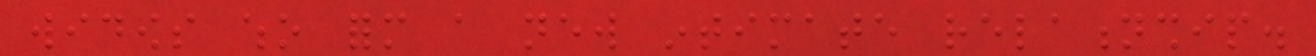widows who form a new intimate relationship.
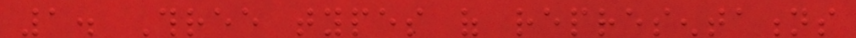1. Three types of representations
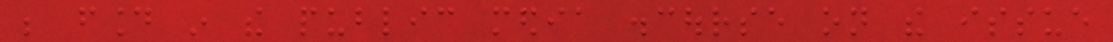be found in the public media discourse on the issue
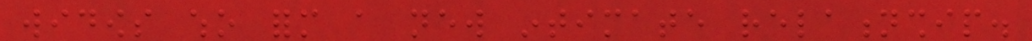widows who form a new intimate relationship.
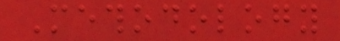Methodology
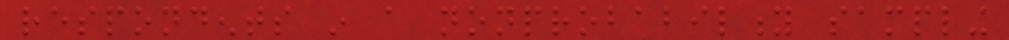respondents in a nonprobability sampling
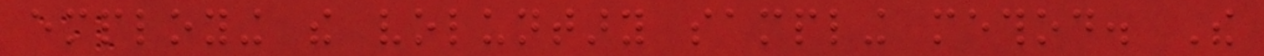employing the voluntary sampling method. The
